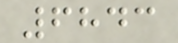6843
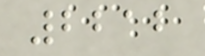2212
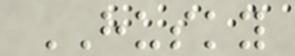HUSKY
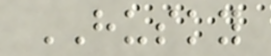HUSKY
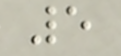5
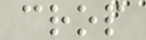crop
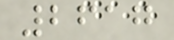2617
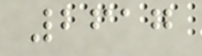2617
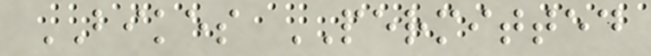BIKES PERMITTED
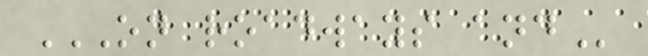ON ROADWAYS AND
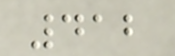412
